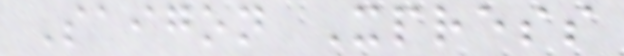Saigon Xpress
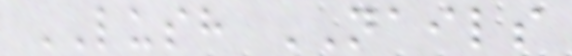LUSH NAILS
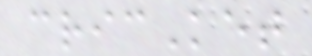cricKet
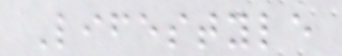Lifestyle
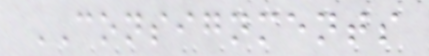CONSIGNMENTS
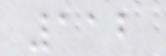112
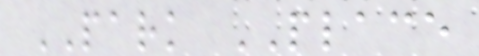PARK PLACE
